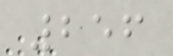256
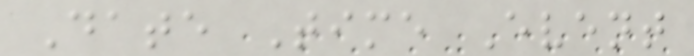Date Time Event
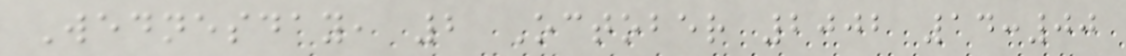Wednesday, 2 October 2002 14:00
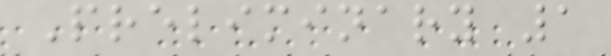Preliminary 1
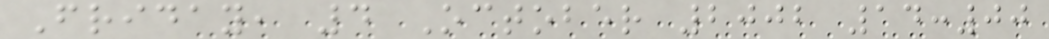Friday, 4 October 2002 14:00
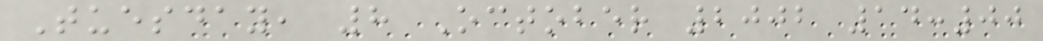Tuesday, 8 October 2002 14:00
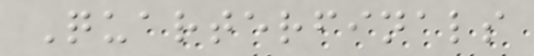Quarterfinals
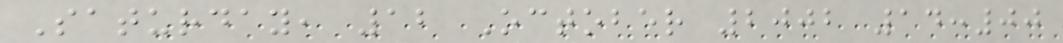Saturday, 12 October 2002 14:00
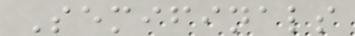Semifinals
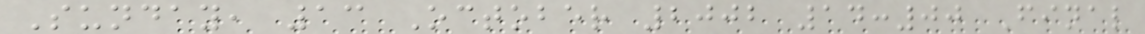Sunday, 13 October 2002 14:00 Final
